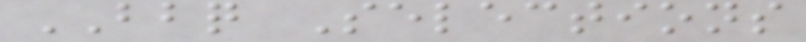BBQ Selections
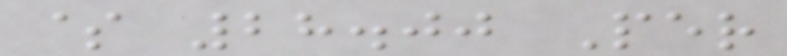$ 28.00 Per
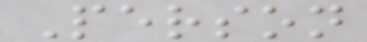Person
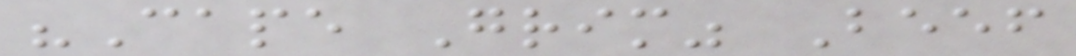"Cape Grim" Beef
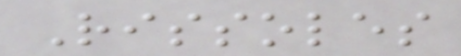Rissoles
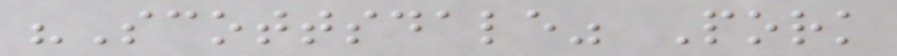"Scottsdale" Pork
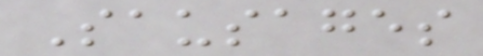Sausages
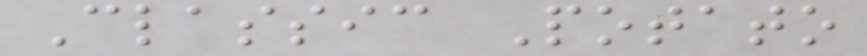Classic Potato
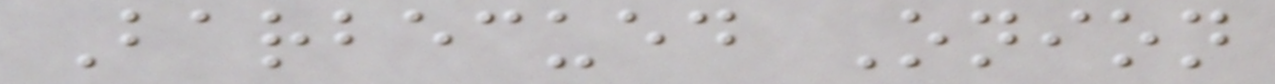Barbecued Onion
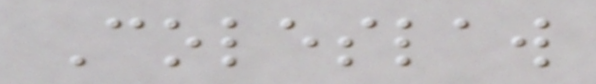Coleslaw
